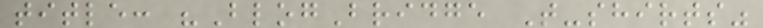title: "BlogBridge T-shirts"
